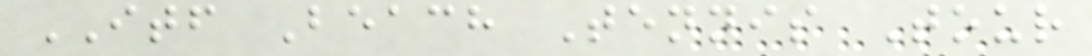ITF Beach Tennis Tour
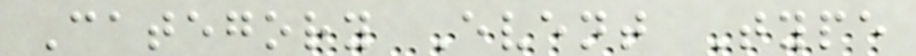Category Event Type
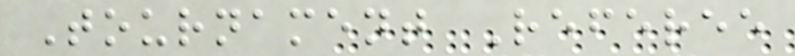Tournament Referee
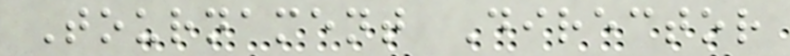Tournament Director
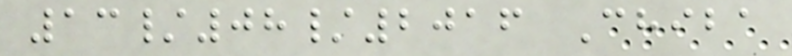13/08/2016 Chiba
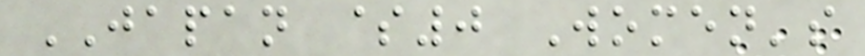JAPAN $0 Women's
